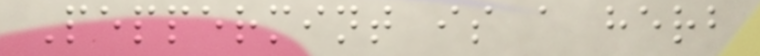Peppermint is a herb
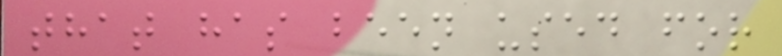that has been used for
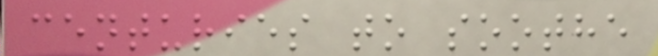centuries to soothe
